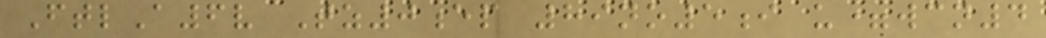FtlA6v Tz0ep 89no5i u=wcn4
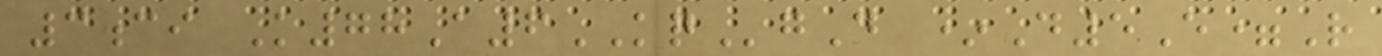3ci K78A6KQgD *D5E=R
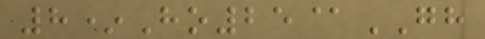8*Ho25@GH
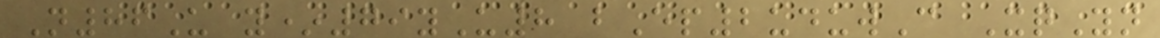N86U y*79yU8 bEp2uduwC XqYn
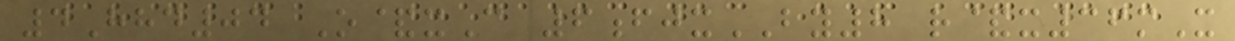4Hhd04 O&xC 6fjxBY8 r&x36mX
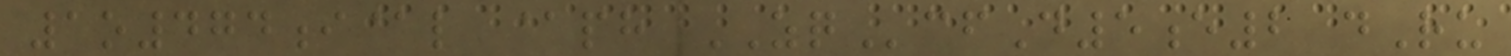1o474i@l @ph ZQcfD5e2 dRu
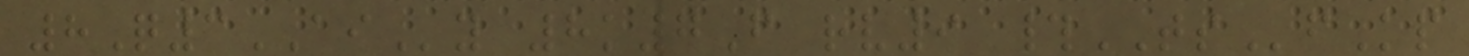8Q3AIy 8k7F rv9 #TSfKp
